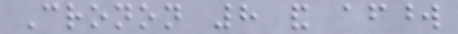Cronon 8 and afterword
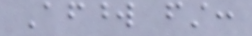Afterword first:
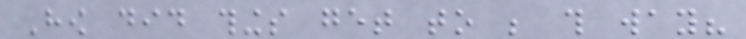How did things get to be this way?
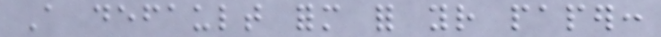A default form for your paper:
